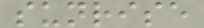sunrise
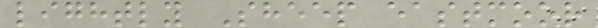lightly Sheep eastmoor
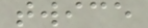twice
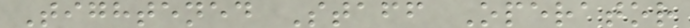Tightened Staff Operator
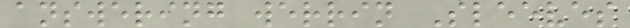answering werrin Sleeves
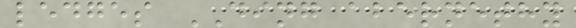ledges DING abernethy
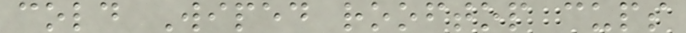cold Wiped rooftop cups
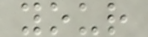your
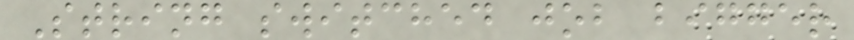String switched job bigger
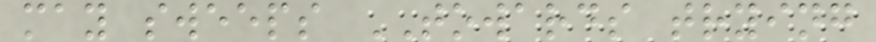may sweeps TOWARDS trying
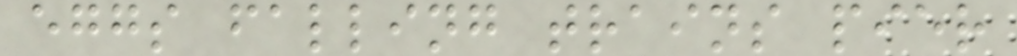eggs falling trains pier
